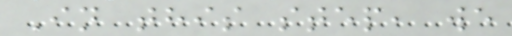In this step, we
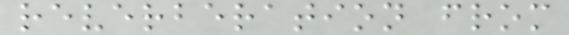reverberation from
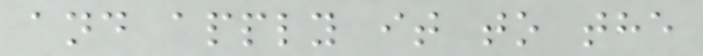and apply it to the
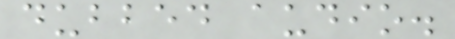dubbed audio.
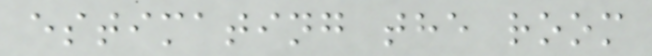estimating the room
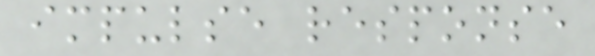impulse response
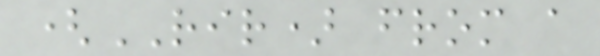(RIR) from a
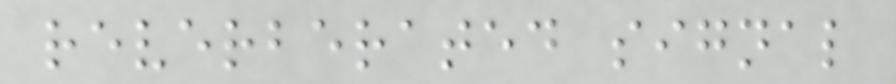reverberated signal
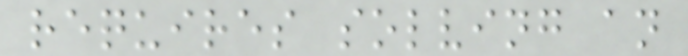requires solving an
